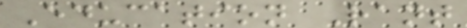Education Rant
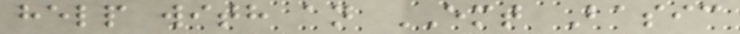help with an EMT Basic
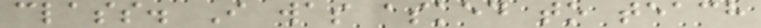class. I was asked to teach
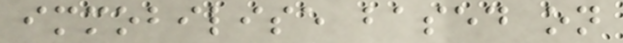immobilise based on
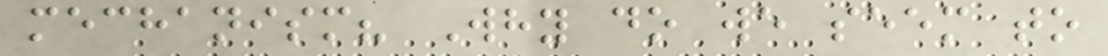mechanism? Why do we seem to
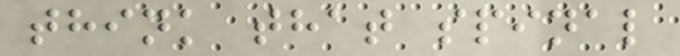think that spinal
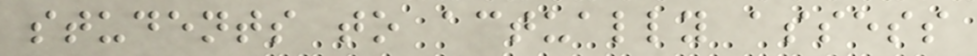students to actually assess
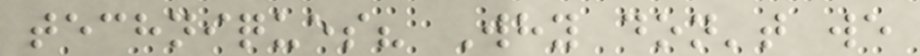techniques? Why don't we
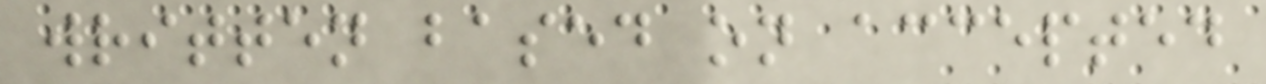written based on accepted
